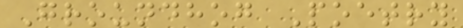Groundhog Poetry
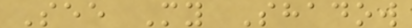See My Shadow
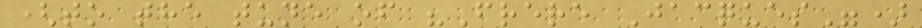(to the tune of "Frere Jacques")
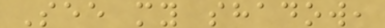See my shadow,
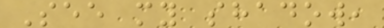See my shadow,
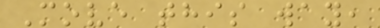Move this way,
